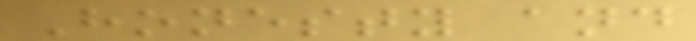Honesty and
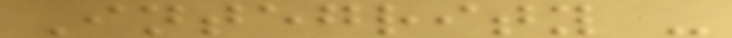Integrity -
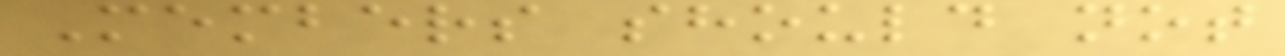Members should not
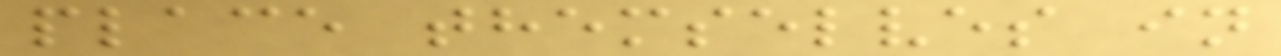place themselves in
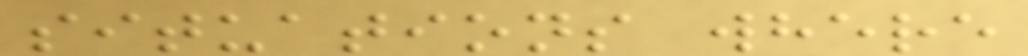situations where
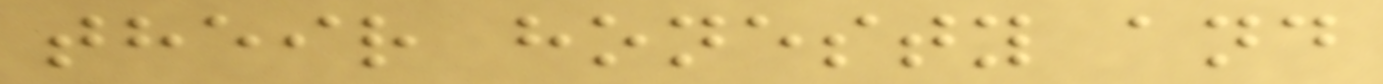their honesty and
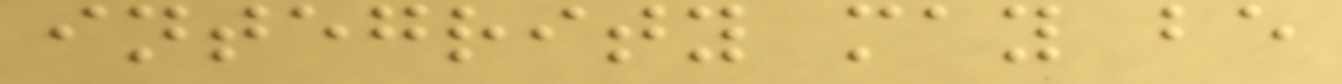integrity may be
